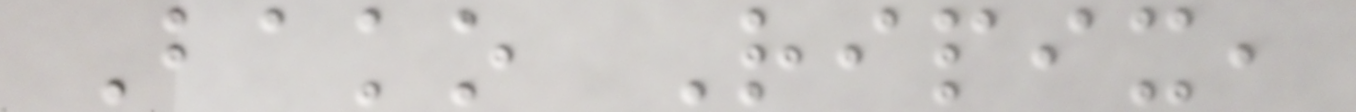Bako Ripix,
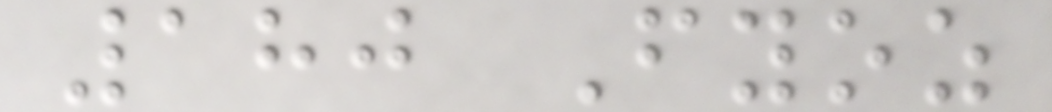180 Fyoz
